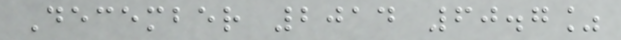December 2014 60.7%
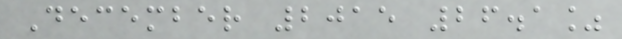December 2015 26.1%
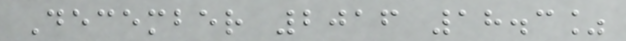December 2016 18.3%
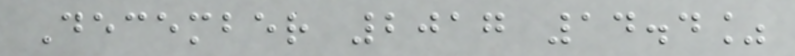December 2017 14.4%
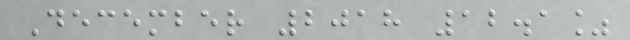December 2018 12.1%
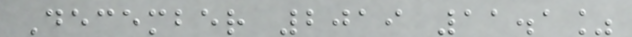December 2019 11.1%
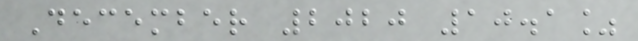December 2020 10.1%
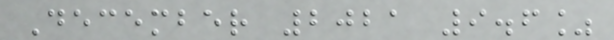December 2021 9.6%
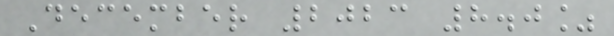December 2023 8.0%
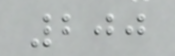200
